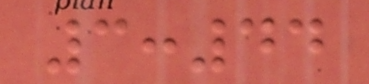3:44
